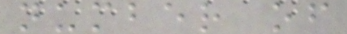number of
